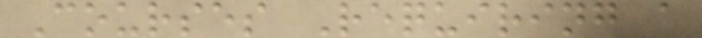Courses Requiring a
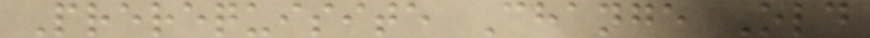Prerequisite Change Old
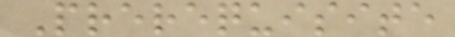Prerequisite
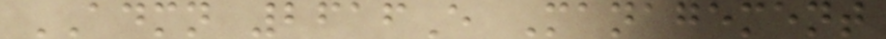ADMN 2616E Management
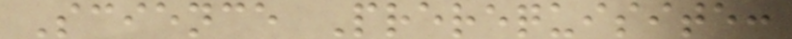Science Prerequisite:
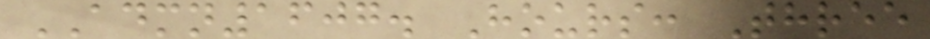ADMN1607. Hours: Three
